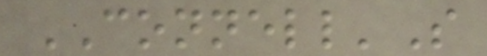CONNELL'S
